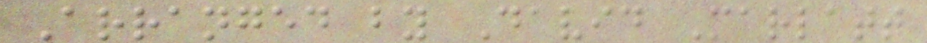Arranged by David Marlatt
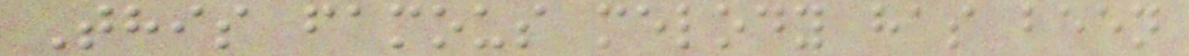This famous melody has been
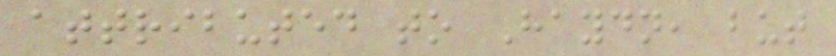attributed to Haydn, but
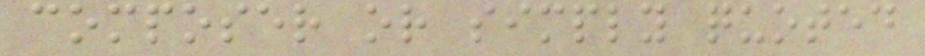composer or simply quoted
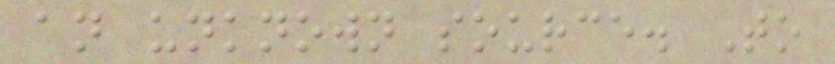an unknown source. To
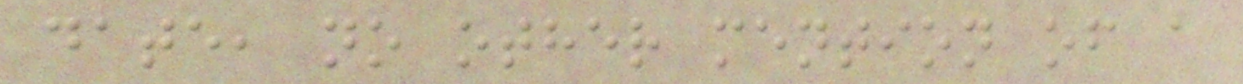date, no other mention of a
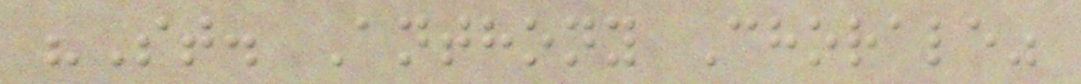"St. Anthony Chorale"
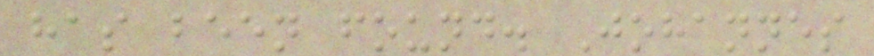has been found. Johannes
